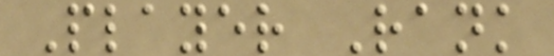Player Rank
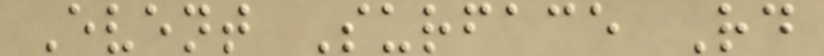Event Surface Rd
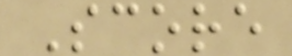Score
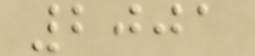2001
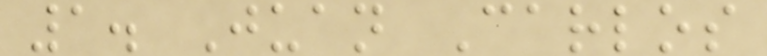1. Juan Carlos
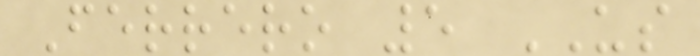Ferrero 5 US
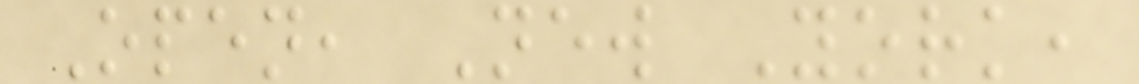Open, New York,
